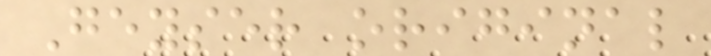Geyser original
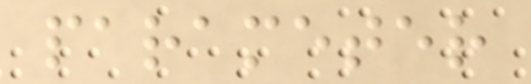parameter
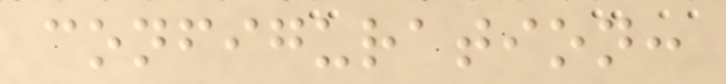configuration:
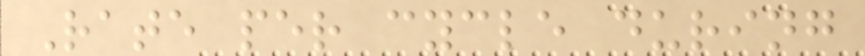Rate per cycle during
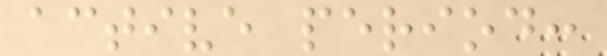active period:
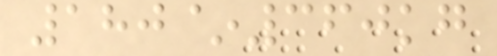180~360kg
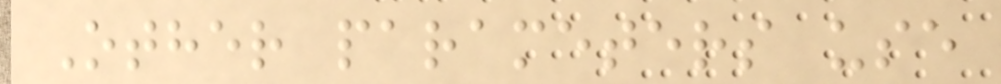Other parameters use
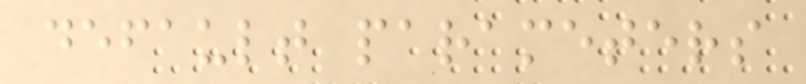default parameters
